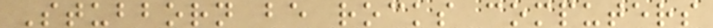Stubborn be rocks computers
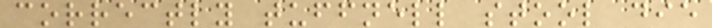correctly tuffnell stool die
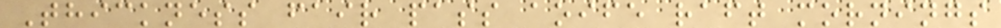Thickness fair pass aoife raft mornings
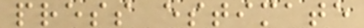press estimate
